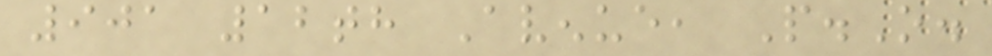901 12th Avenue, P.O.
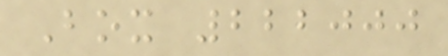Box 222000
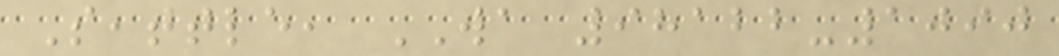Seattle, WA 98122-1090
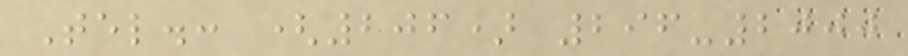Tel.: (206) 296-2000
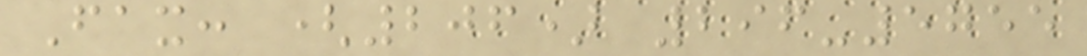Fax: (206) 296-5755
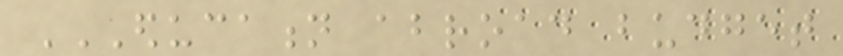EDUCATION ABROAD BUDGET
